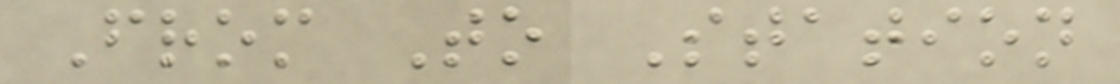From To Station
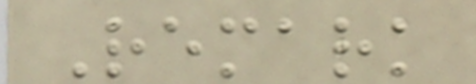Remark
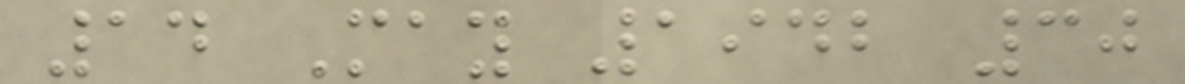14 May 1942 30
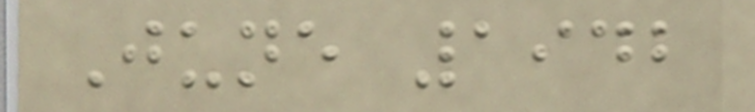June 1942
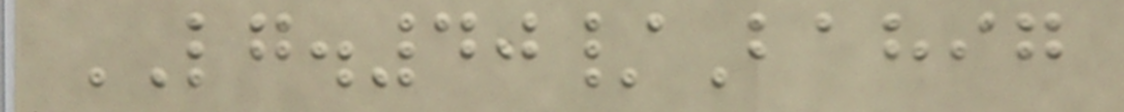LG.40/Bahig
